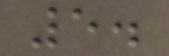5.
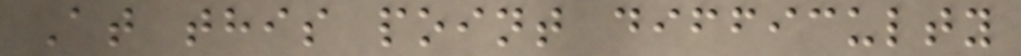At this point difficulty
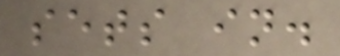sets in.
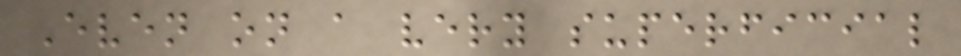Even on a very superficial
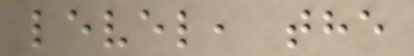level, the
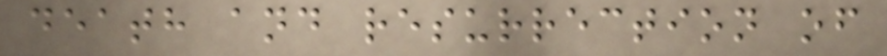death and resurrection of
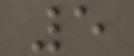5
